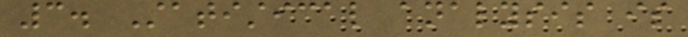3. Statistical analysis is
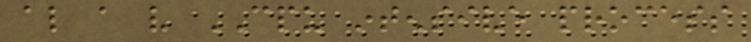also a very CPU intensive process
